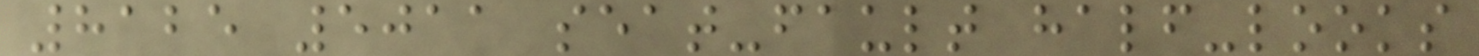8125 5011 seat-fault half-looks
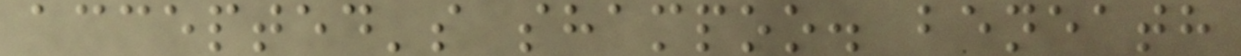accepted's shampoo. beneath
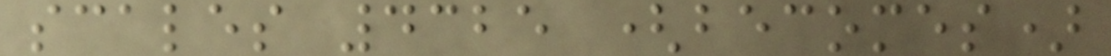scales 4325 (becomes)
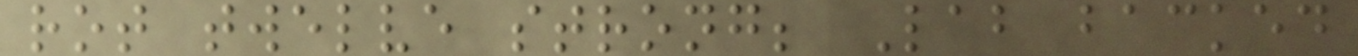rot twelve strong; Lab backed
